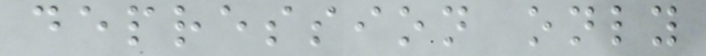depression only
